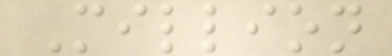Million
